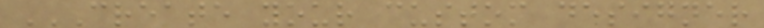CREATE YOUR CUSTOM DESIGNER
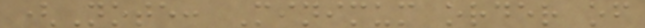(Note: Minimum order of
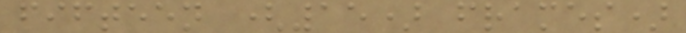fifteen (15) frames)
